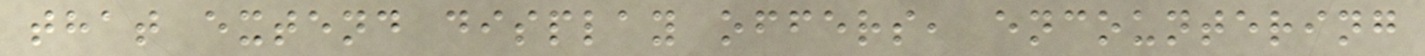that extend display offers, encountering
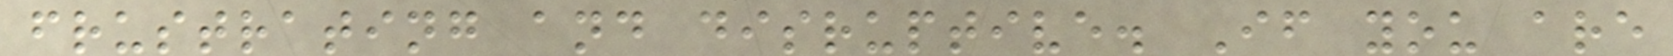frustrating and disruptive. If you are
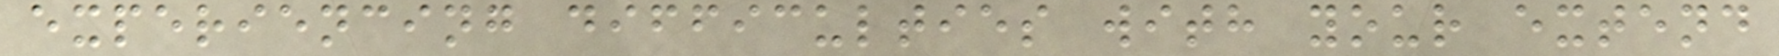experiencing difficulties with your extend
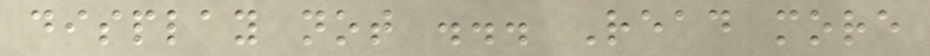display not ... Read more
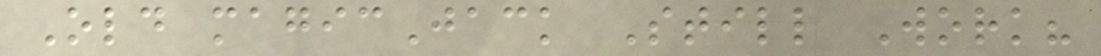Old magicJack Still Work?
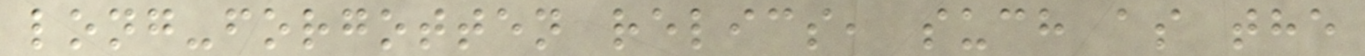long-forgotten relics, such as the
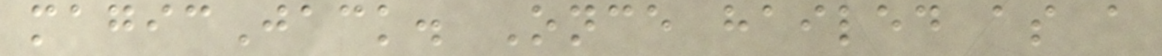magicJack. Once hailed as a
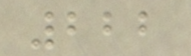222
